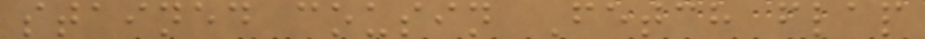stained cousin Fetch flap
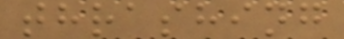thrashing
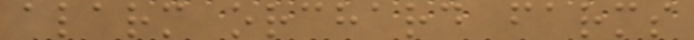alarm orchard farms
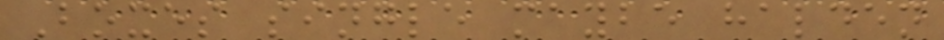Boxes single maybe halden
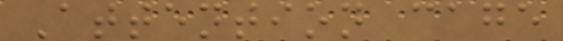Attention cage
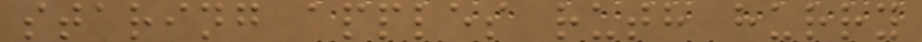staring apples ruth hurry
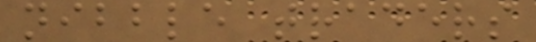nibble traders
